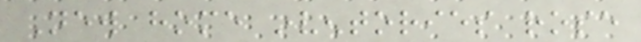New home inventories rose
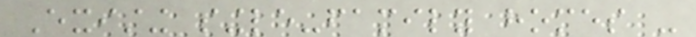Existing single-family homes -
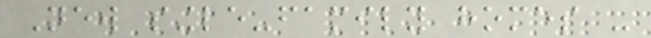New single-family homes -
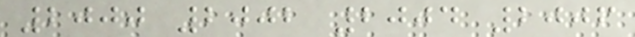2000 2002 2004 2006
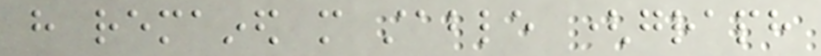have remained more stable (graph
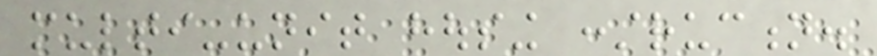multi-unit housing construction.
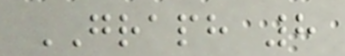GRAPH 8
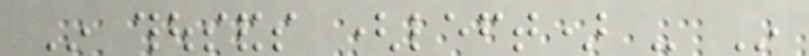In thousands (left) - In
